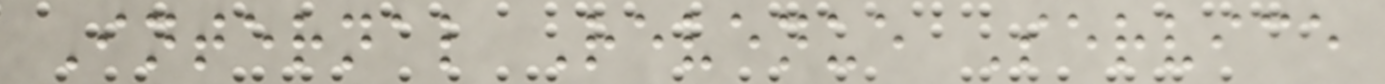Internal Revenue Service
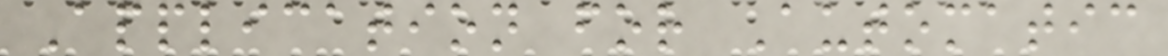Application for Automatic
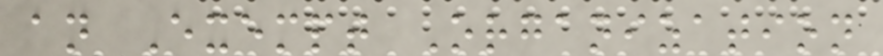an Exempt Organization
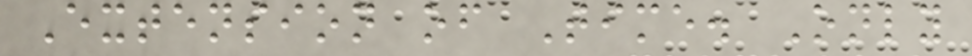Extension of Time. Only
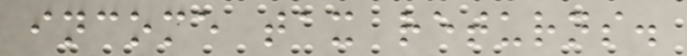income tax returns.
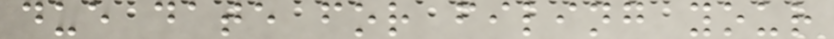due date for filing your
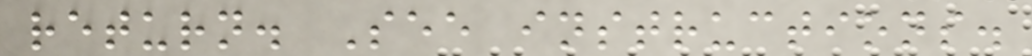return. See instructions.
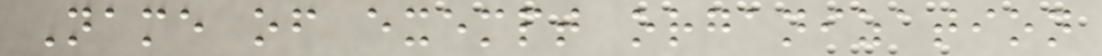Name of exempt organization
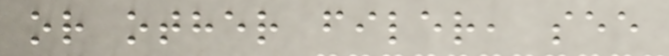or other filer, see
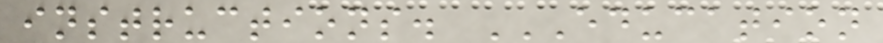instructions. EDUCATION
